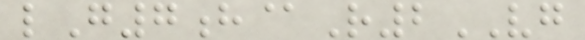lG7h@R2VG
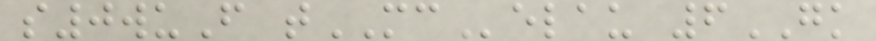s0wuF tMCelau 6GK
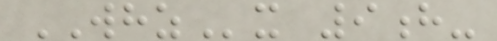WHZx 9h-
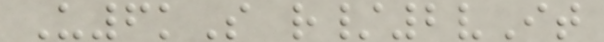U6kS r/2vIt
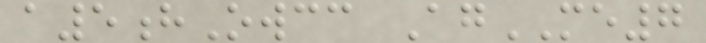a5hOwcc AgME7
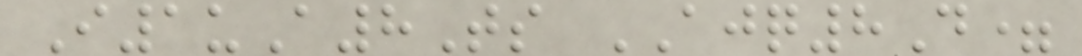I1uA8Ts AJQ8D=
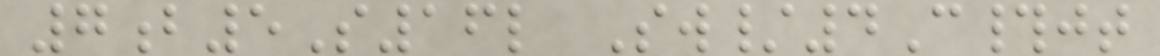7b5S16l Sw/4C#jt
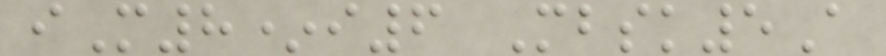iM8*i6 Mbsk5A
